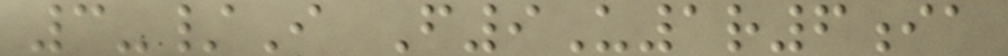3-/I F9U1r6ia
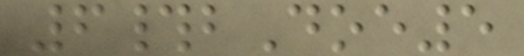6#bDoe5
